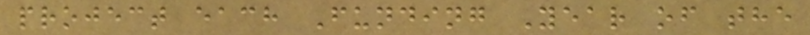project each Funding Year of the
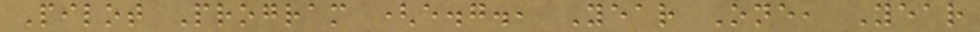Pilot Program (e.g., Year One, Year
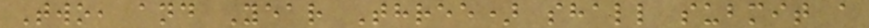Two, and Year Three) shall submit a
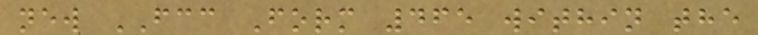new FCC Form 465 within the
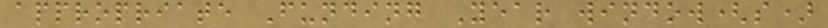appropriate Funding Year window(s)
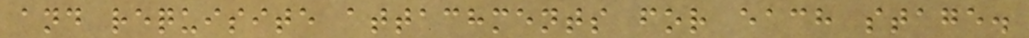and requisite attachments for each stage.
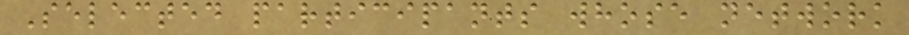Selected participants whose network
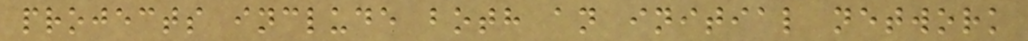projects include both an initial network
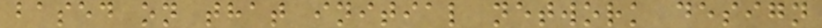based on that initial network design
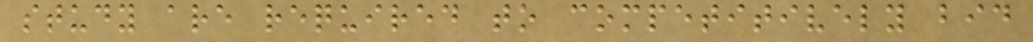study are required to competitively bid
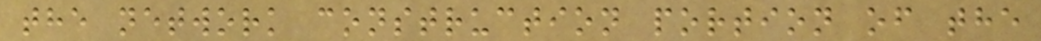the network construction portion of the
